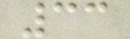33
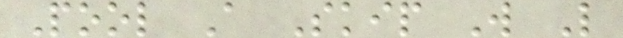Pool A Skip W L
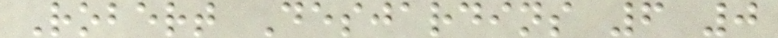Robert Desjardins 6 0
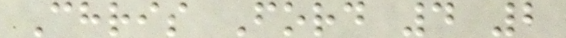Chris Ford 4 2
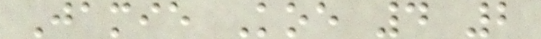Jamie Koe 4 2
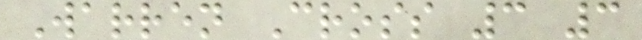Warren Cross 3 3
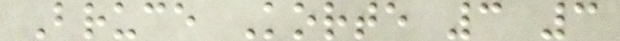Bruce Korte 3 3
